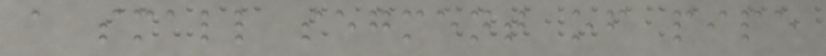a small segment of pipe
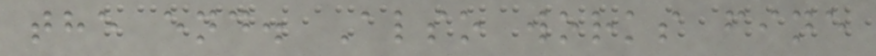the end. Also works fine
